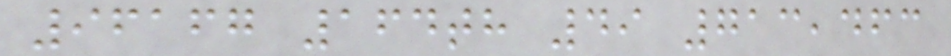96167 164th 49 713,463
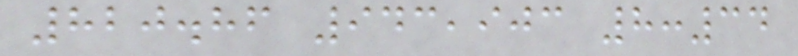820.86 943,903 8:34
